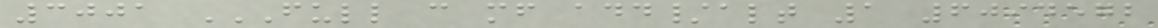3001 FULL C MF ADD/ALT 1 6094572
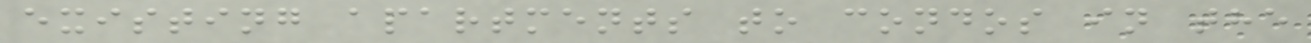existing apartments to condos in the
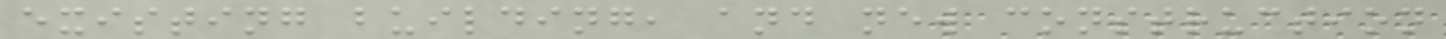existing building, and new construction
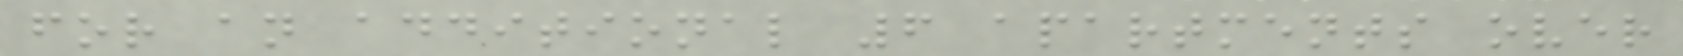for an additional 6 apartments over
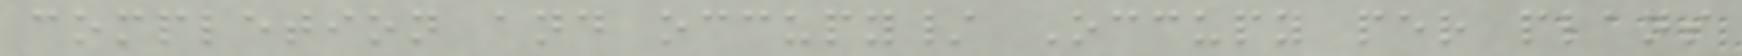completion and occupy/ Occupy per plans
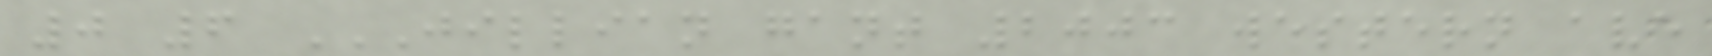0 6 JILLIAN GANT 2003 WESTERN AVE
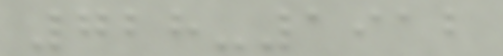728-1912
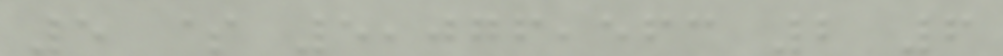5 $ 5,076,563 2 6
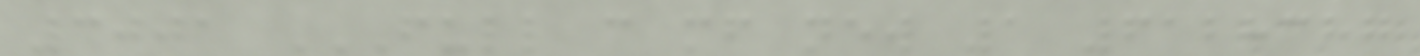3001 FULL C MF NEW 1 6128387
